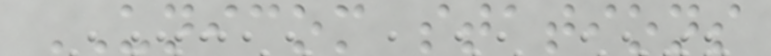UNICOM stations
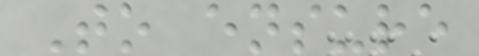To ensure
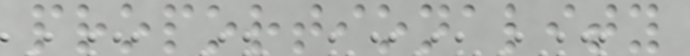proportionality
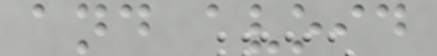and avoid
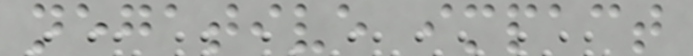negative impact
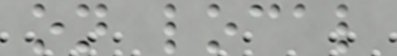on local
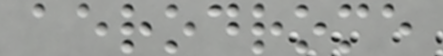aerodrome
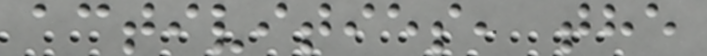activities, the
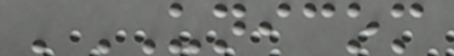'UNICOM
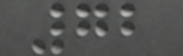72
